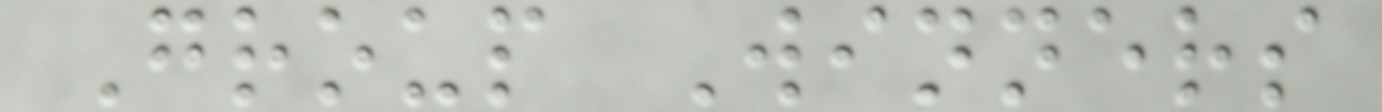Group Winners
